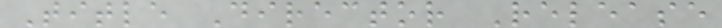Title Director Release
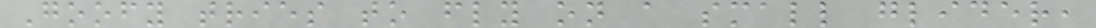Goofy tries to fly on a small glider,
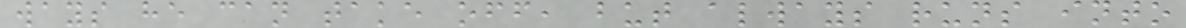ways he can take off, but always runs into
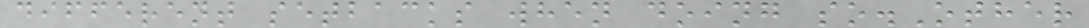different setbacks when doing so.Other
